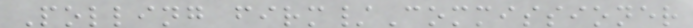Polling firm/Commissioner
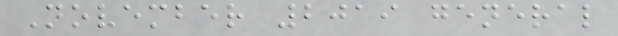November 2019 general
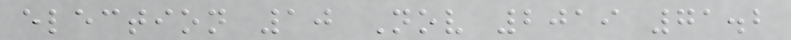election 10 Nov 2019 71.2
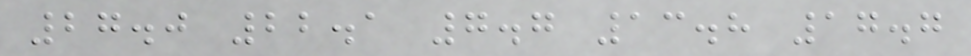27.0 22.1 7.7 13.8 17.7
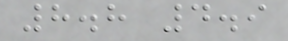8.8 4.9
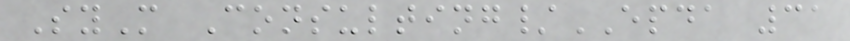SyM Consulting/EPDA 31
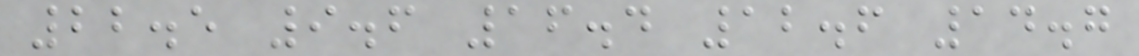22.5 9.6 16.4 12.6 14.7
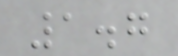1.7
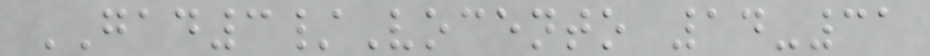GAD3/Vocento 14-31
